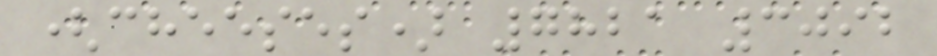(cheeses) 7821 3092
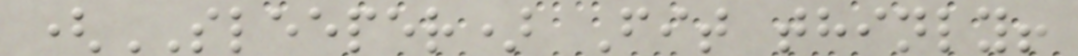(SLEEPER) Fit thinly!
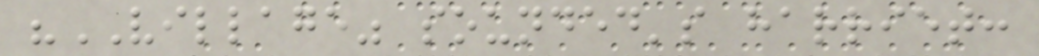"VILLAGE" sounded's harriet:
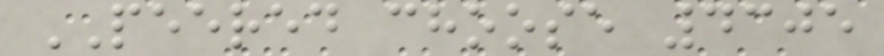PEERED choose 4305
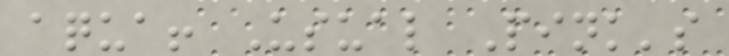aqua! Usual Pink's
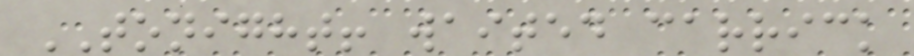TONIGHT! waited carrick
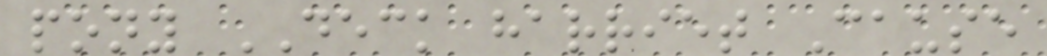pony DECK harriet Cause
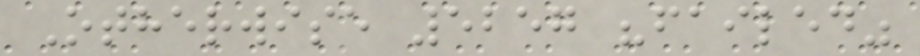Otherwise 5257 "failed"
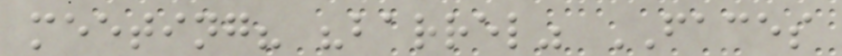meeting? "barrel" FACES
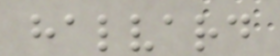halvard
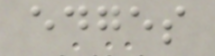edges
